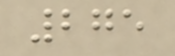275
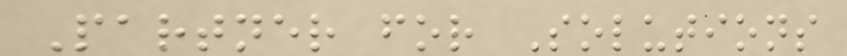Partner for Solutions
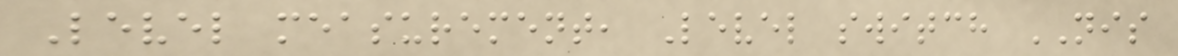Level measurement, Level switch NIS
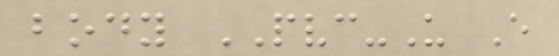body PVC-U E
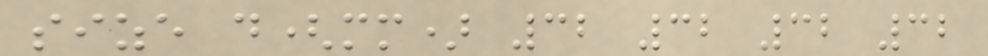size d(mm) 32 32 32 32
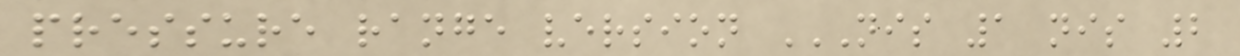pressure range version NIS 1 NIS 2
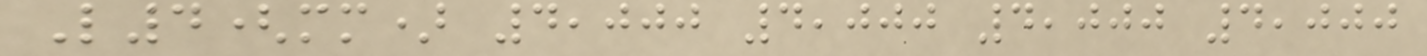L4(mm) 4,000 4,000 4,000 4,000
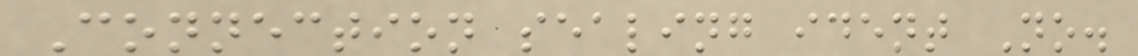Connection sealing ident No.
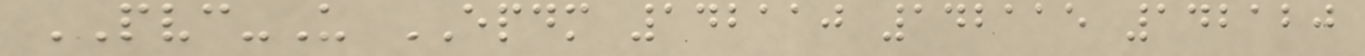PVC-U EPDM 142110 142115 142120
